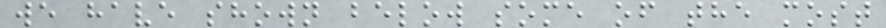we have shown below some of the most
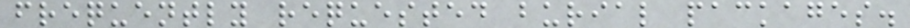frequently requested burial packages.
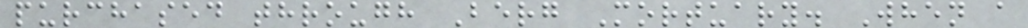purchased through Berg Mortuary. When a
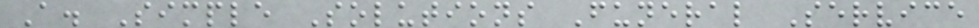A. Simple Solutions Funeral Service
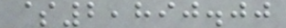$2,890.00
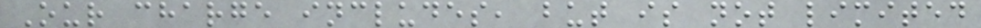Our charge includes, but is not limited
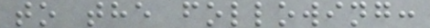to the following:
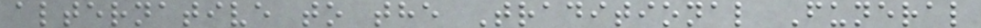alternative to the Traditional Funeral
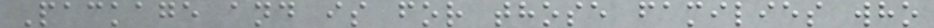Package and is for those families who
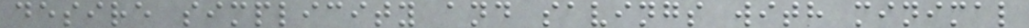desire simplicity and savings with minimal
